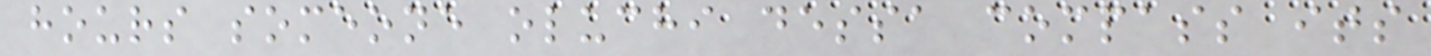hours someone oluchi dessa compass its
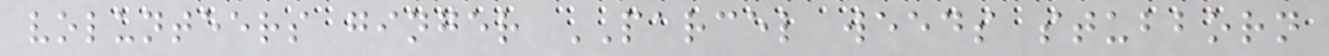volunteers ginger PARCEL weeds stubborn
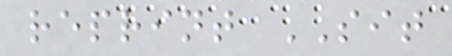reprint SIT
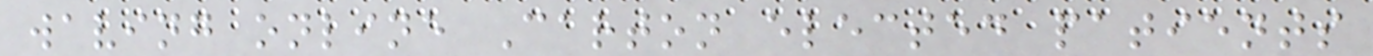waving online Carton elected patients
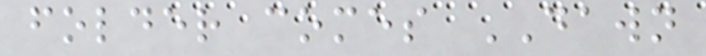folder comes DAWN
